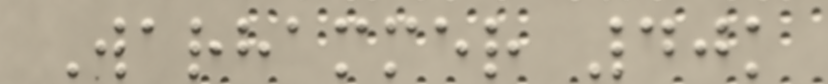Warhammer 40k
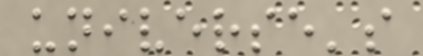universe's
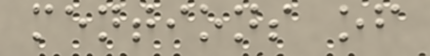mentions of
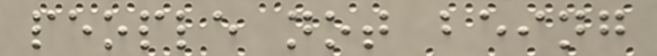people not being
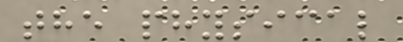the physical
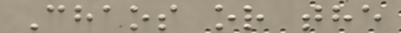Chaos or the
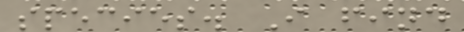species. I find
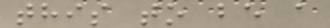this to be a
